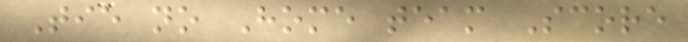Tie no Home team Score
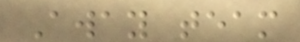Away team
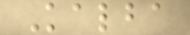Kalba
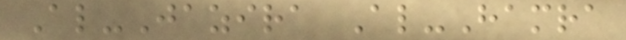Al-Jazira Al-Hamra
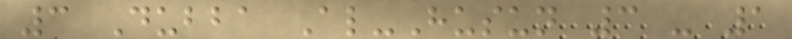3 Dubba Al-Husun 3 - 1
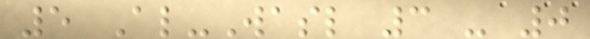5 Al-Wasl 3 - 0
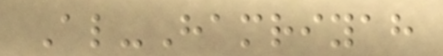Al-Hamriyah
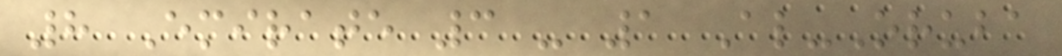8 Emirate 3 - 1 Al-Oruba
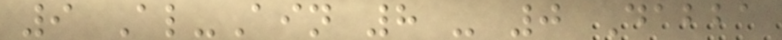9 Al-Ain 8 - 0 Dabba
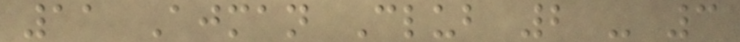11 Ajman Club 2 - 3
